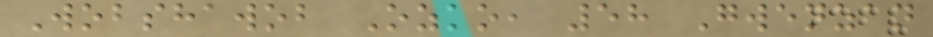Wobshawob Ozko, 58 Gwenzan
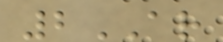2AR
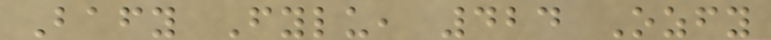Bafy Fylu, 424 Ozfy
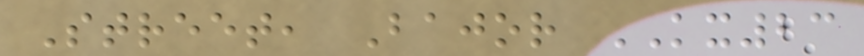Street, Bajor KX23
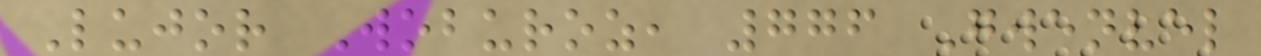Lujor Woburoz, 776 Gwenvel
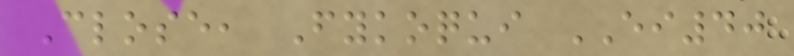Close, Fykoqui EI40
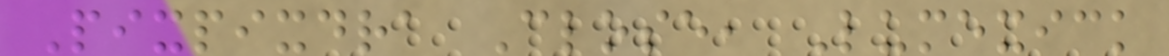Pixpixdra Close, Lumexick
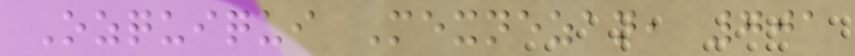Ozquiqui Mexnezan, 701
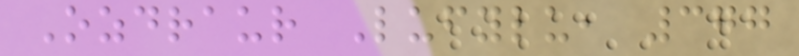Ozdraur Lufylu, 377
